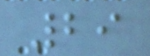29
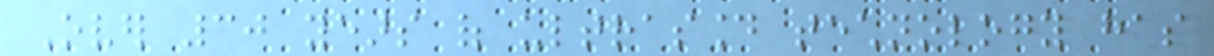Over 30 years of ultrasound technology has
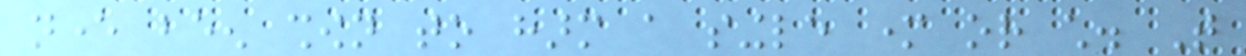never been shown to harm a single mother or child. That
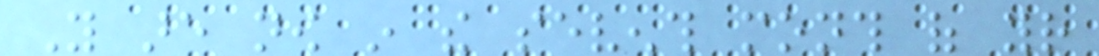You are now in the seventh month of your
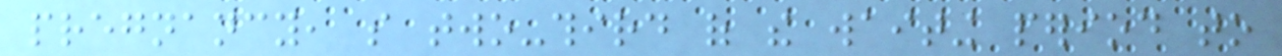pregnancy, so two-third of the waiting period to
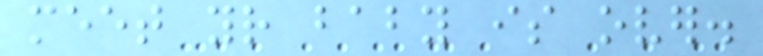meet your baby is over.
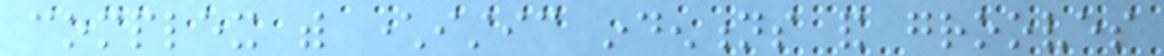complex with characteristic indentions and grooves
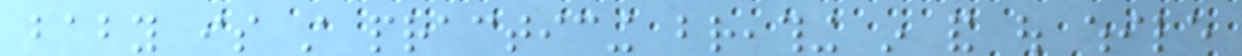baby is still practicing breathing in and out while
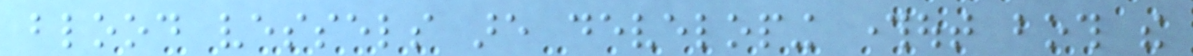blood vessels are developing throughout both the
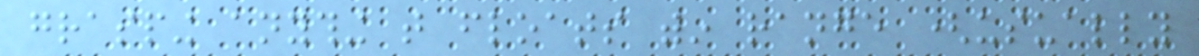grasping anything that floats within range (usually
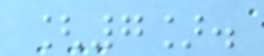[7].
